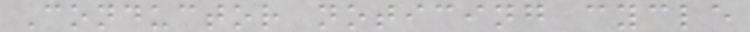Conductor noticing cycle
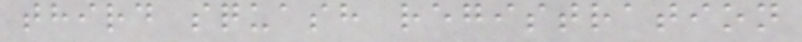third squash registration
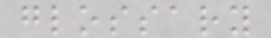glossary
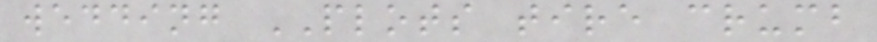wedding PLOTS tire crumb
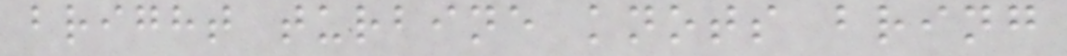bright turbine knots bring
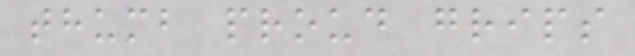thumb proud grips
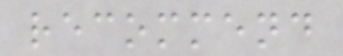recommend
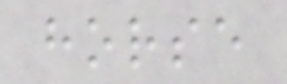horse
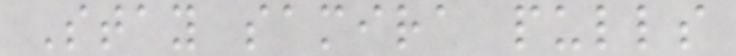Stay samira pulls
